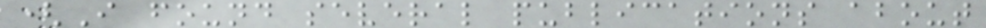(I found several publications about
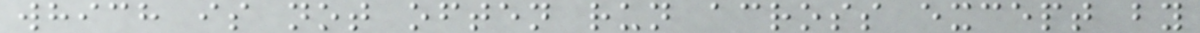which is not often run across except by
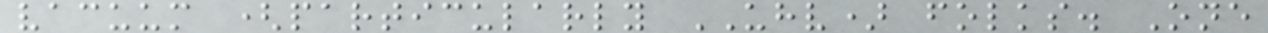vacuum (particularly UHV) folks. One
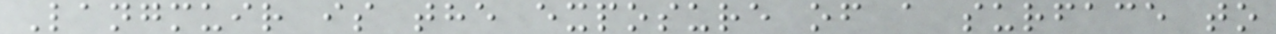Langmuir is the exposure of a surface to
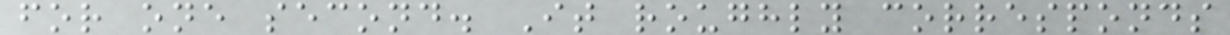for one second. It roughly corresponds
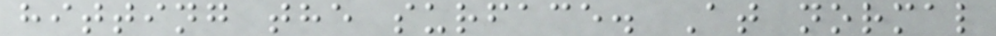hitting the surface. At normal
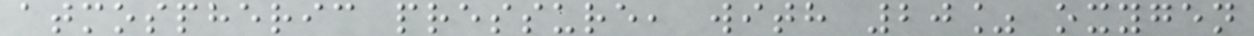atmospheric pressure, with 20% oxygen
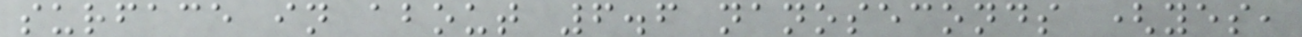surface in about 6.6 nanoseconds (yes,
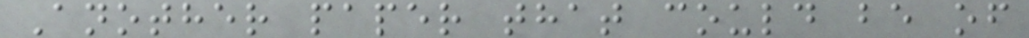Another paper that could be of
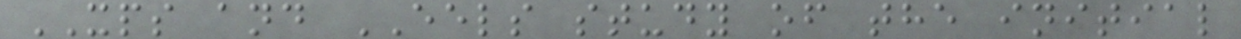XPS and EELS study of the initial
